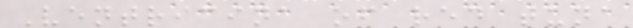Ventricina of red tuna
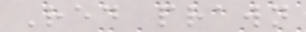Red prawn
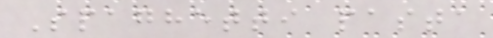Spaghetti pasta
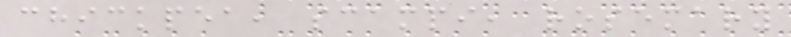chickpea, scampi, rosemary
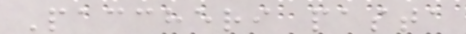Paccheri pasta
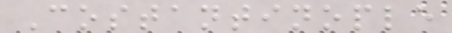Costantinople
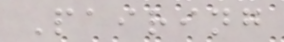Pairing
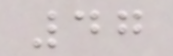47
